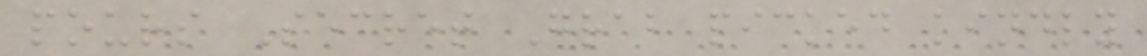pours Secret Grab picked kindly
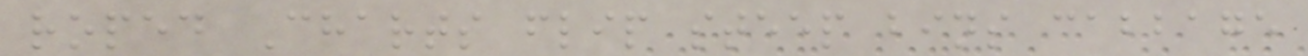roped Charts flip steep bins cabbage
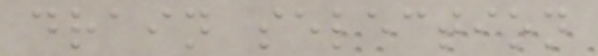drain selection
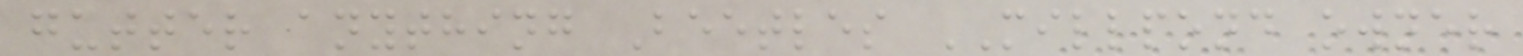gutter anything Beetles MILLPOND owner
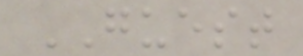GUEST
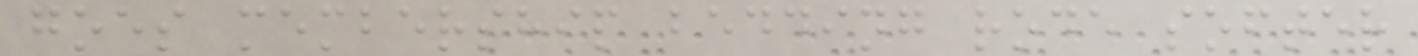goes membership bedding rode softer
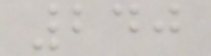240
